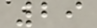29
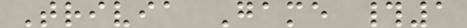Trivia Game #1
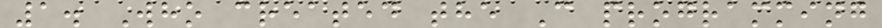1. Who created the C programming
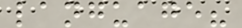language?
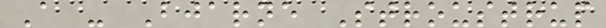A - Bjarne Stroustrup
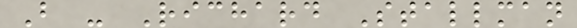B - Richard Stallman
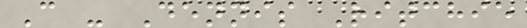C - Dennis Ritchie
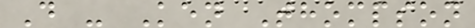D - Ken Thompson
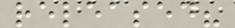released?
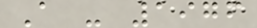A - 1976
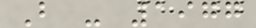B - 1977
